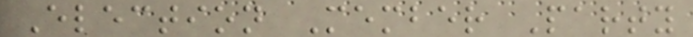Election Member Party
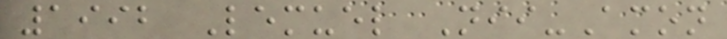1992 Lemuel Nii-Amon
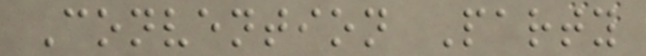Convention Party
